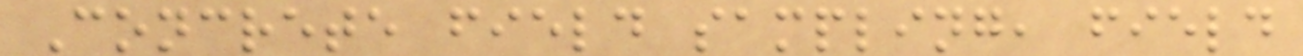Concrete field sampling, field
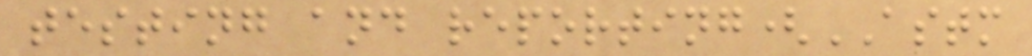testing and reporting(ASTM
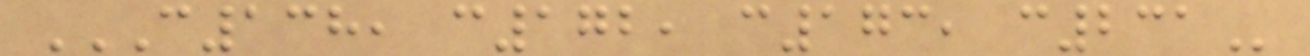C138, C172, C173, C231
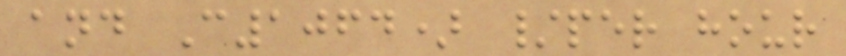and C1064) /per hour
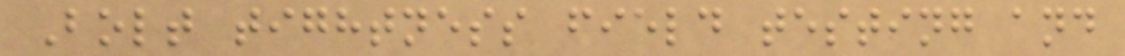Bolt tightness field testing and
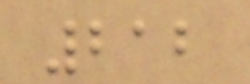212
